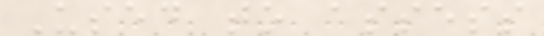Used to assess
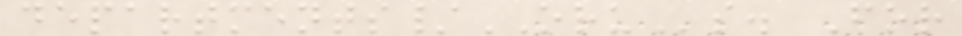departments/ORUs. For
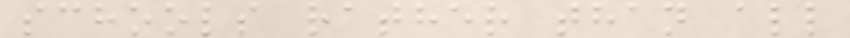schools rather than all
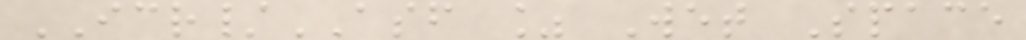ICR/ASF % Wet Space
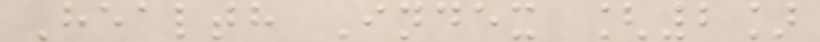Health Index [2]
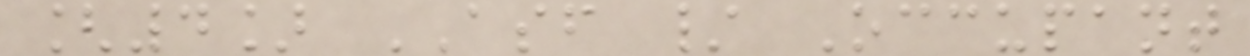[4] ASF / Occupant
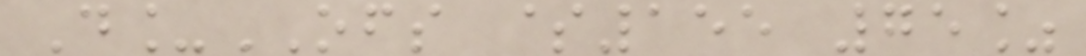D_OFS $155 75%
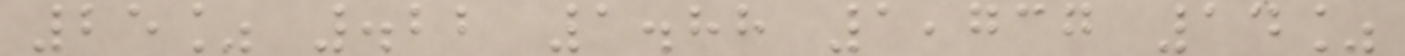25% .22 1.88 1,737 14%
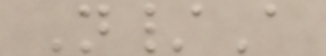N/A
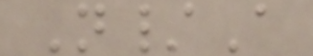N/A
